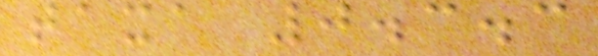taxa 0.3.3
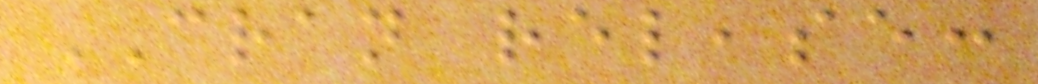CRAN release:
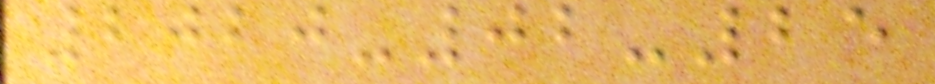2020-02-25
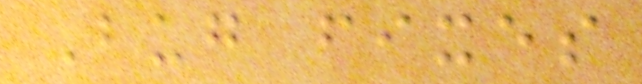Bug fixes
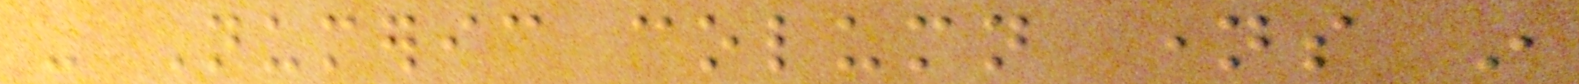- Numeric column names in
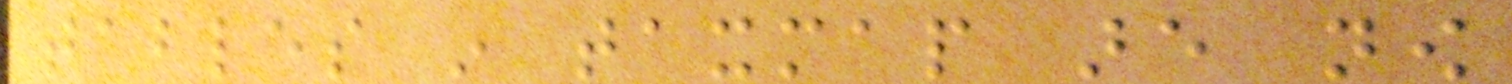tables in taxmap are now
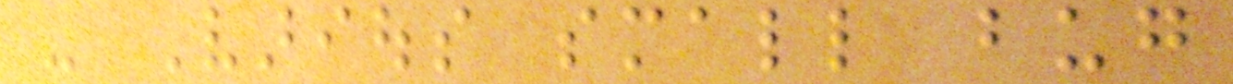- Various small bug
